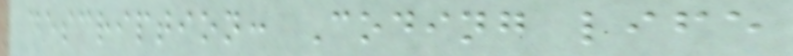description: Coding life
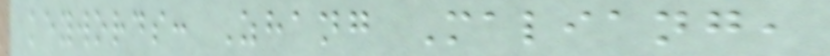keywords: Zhang Maliang,
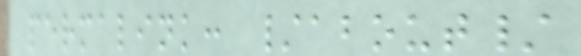permalink: /about/
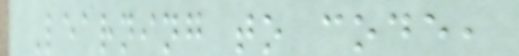Learning to code,
